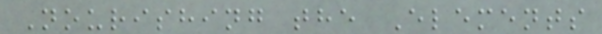Nourishing the Elements
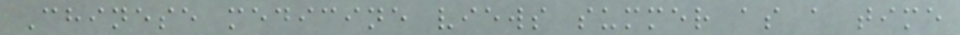Chinese medicine views summer as a time
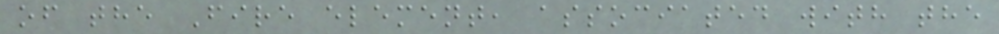of the Fire element, associated with the
